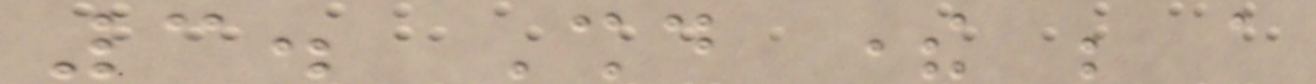3. Should there be a
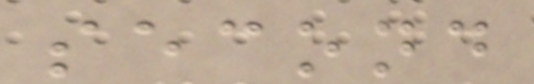second
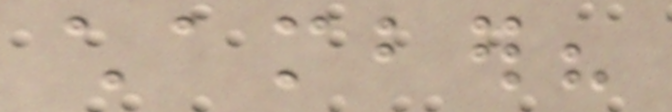chamber?
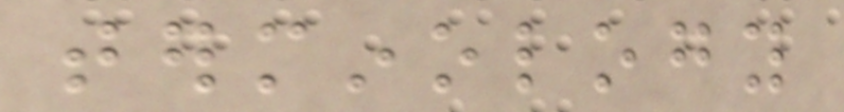terminology
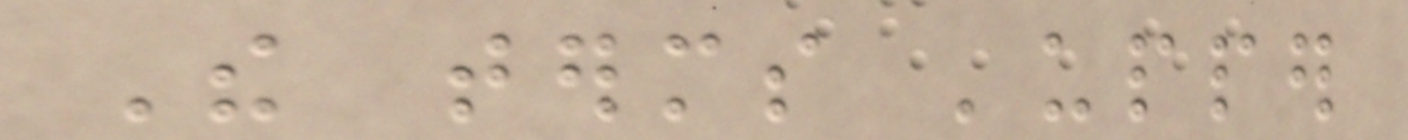The terms 'upper
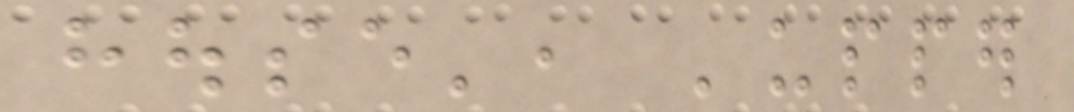house', 'upper
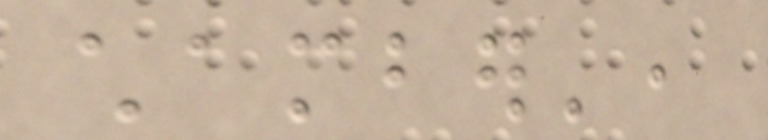chamber',
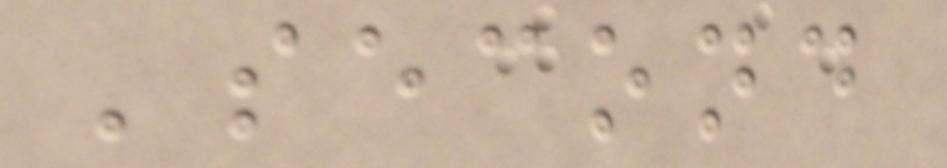'second
